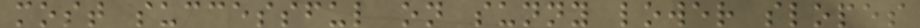most successful on sunny lower slopes
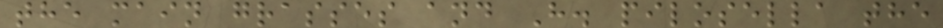the main grasses and H. pilosella the
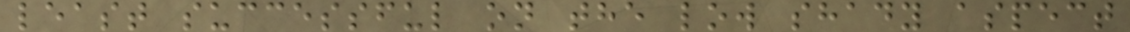least successful on the low shady aspect
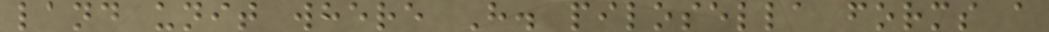land unit where H. pilosella forms a
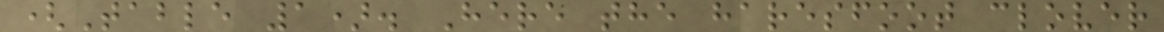(Table 1). Here the haresfoot clover
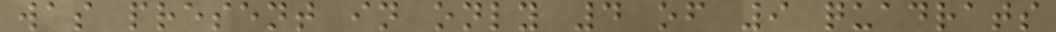was present in only 4 of 9 quadrats
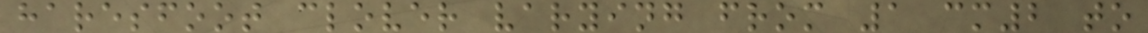haresfoot clover varying from 1 cm2 to
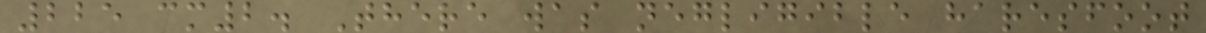225 cm2. There was negligible haresfoot
